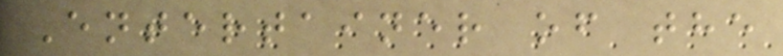Entertainer of the
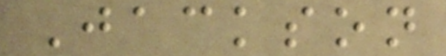Jackson
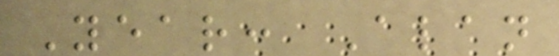Year: Alan
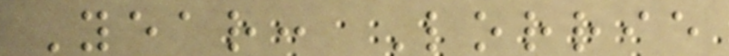Year: Lorrie
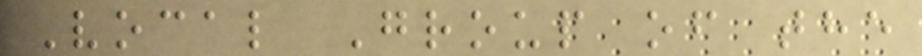Vocal Group of the
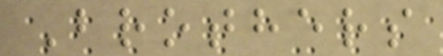Brothers
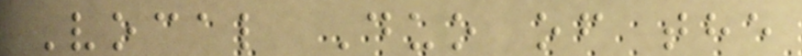Vocal Duo of the
